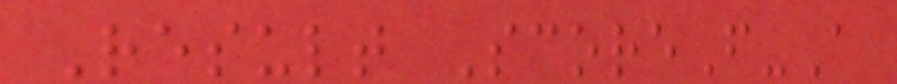Result ScoreF-A
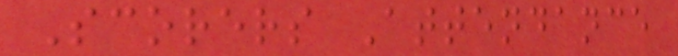Scorers Attendance
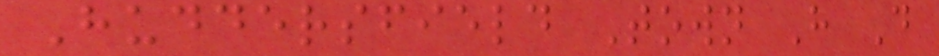Huddersfield Town H D
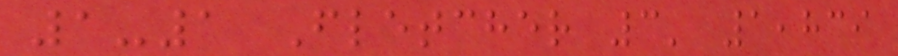1-1 Fletcher 3' 1,839
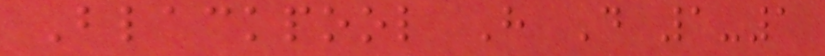Blackpool H D 1-1
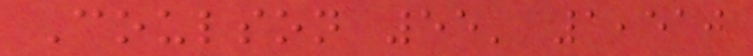Coulson 55' 1,510
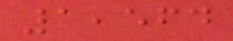1,564
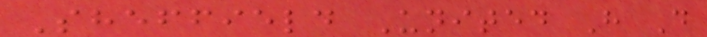Sheffield United H D
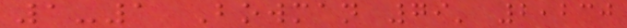1-1 Bowman 79' 2,230
